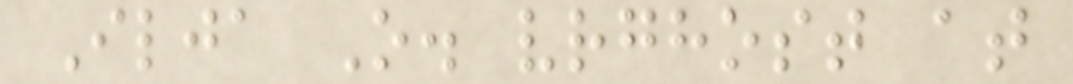Ilja O. vrghost at
